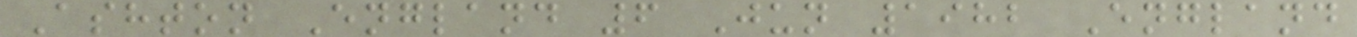Ashton England 6 Jun 1982 England
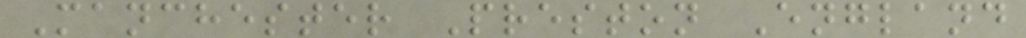Manchester Preston England
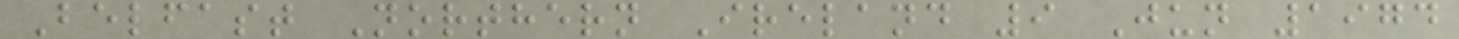Belfast Northern Ireland 9 Jun 1974
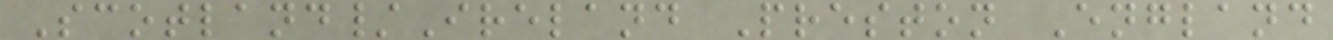Scotland/Ireland Preston England
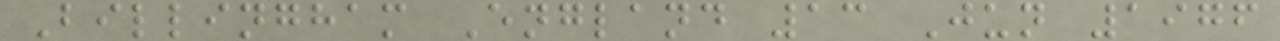Billingham England 13 Jun 1976
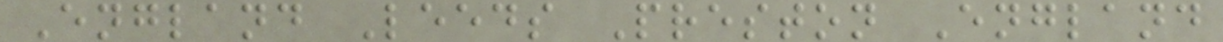England Leeds Preston England
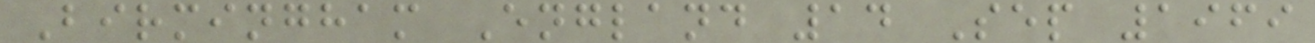Birmingham England 14 Sep 1969
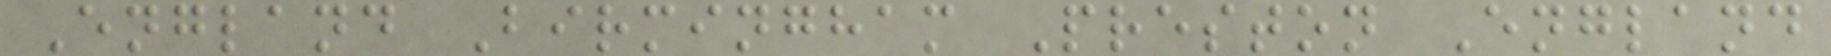England Birmingham Preston England
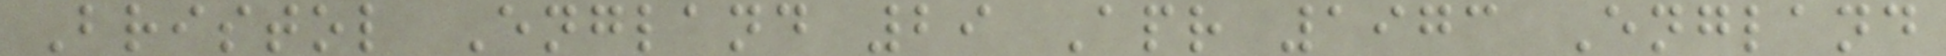Bristol England 29 Apr 1973 England
